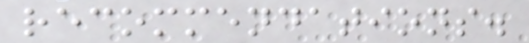recommendations.
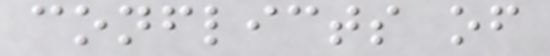conflicts of
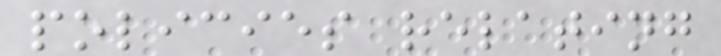policies relating
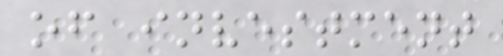of investment
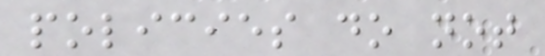policies do not
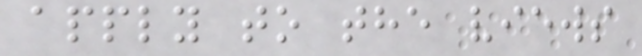apply to the views
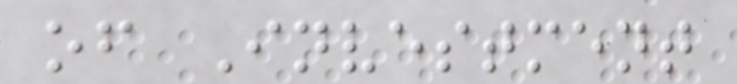of Investment
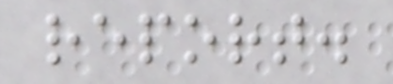report.
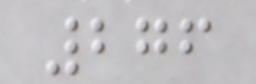276
